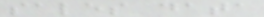sales data
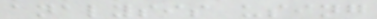analysis using
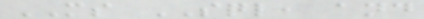MS SQL, and
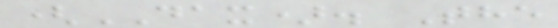(DAX). The
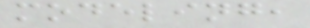modeling,
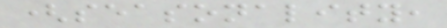(seasonality,
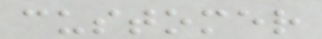customer
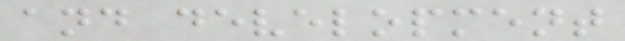and development
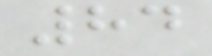84
